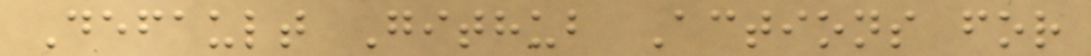Default Github Actions for
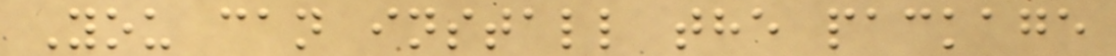You can install the package
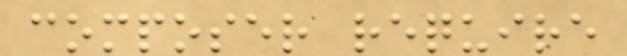composer require
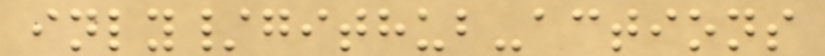inly/github-actions
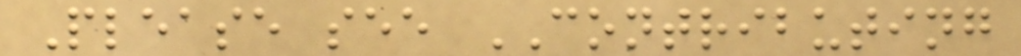Please see CONTRIBUTING
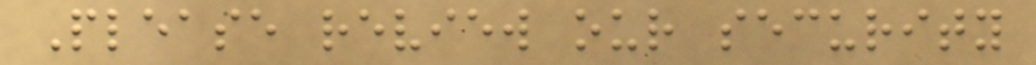Please review our security
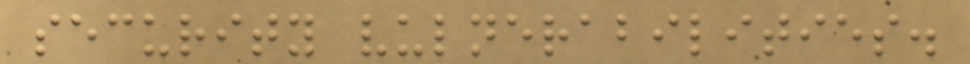security vulnerabilities.
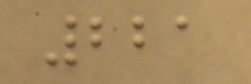221
